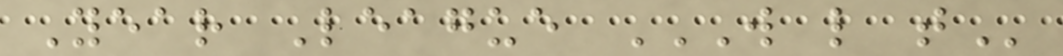Year League W L T
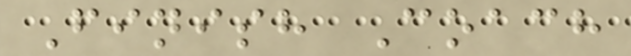Finish Coach
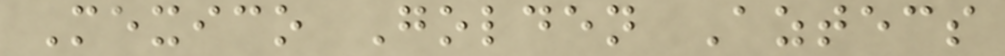Mexico Golden Aztecs
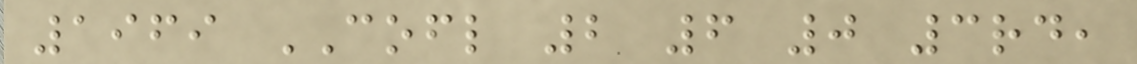1969 COFL 2 6 0 3rd,
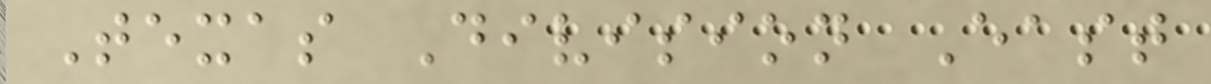Texas Division East
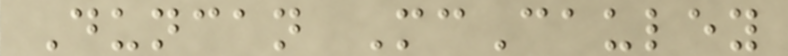Duncan McCauley
